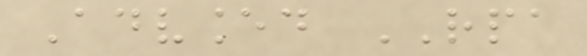Advanced RPA
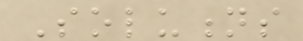Solutions
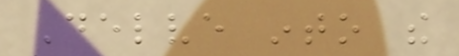Delve into the
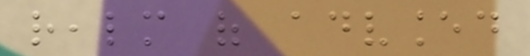realm of advanced
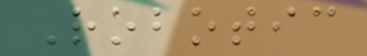Robotic
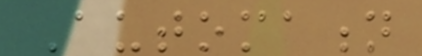Automation
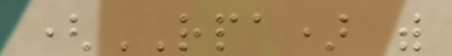(RPA) with
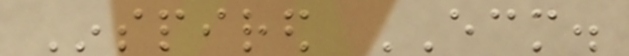Inspired ECM.
